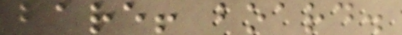bare! board.
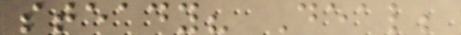steady? Deal;
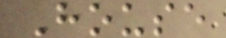House
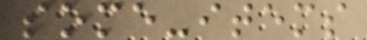some-items
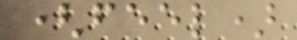(feel)
